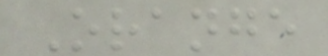Orange
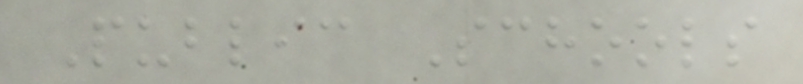Public Schools
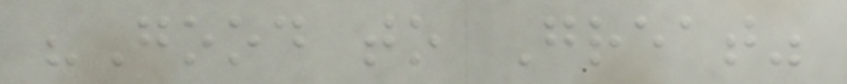"Good to Great"
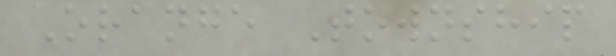Orange Township
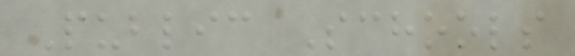Public Schools
